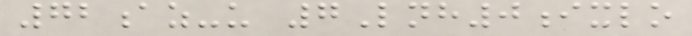72az-u 7Lnh0ixlo
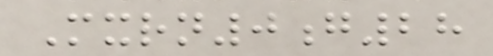Mxrn0g28
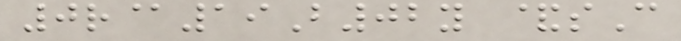0r@19B02y &sC
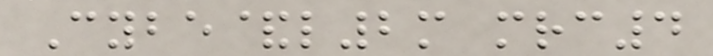Cybe&l2m mrc4
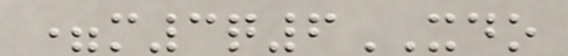=m3q6XDO
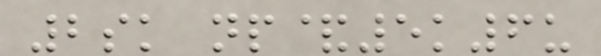2sk np&5k6u
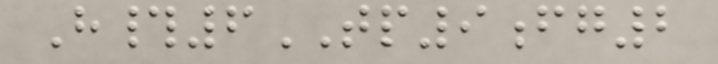H#6TP9fg2
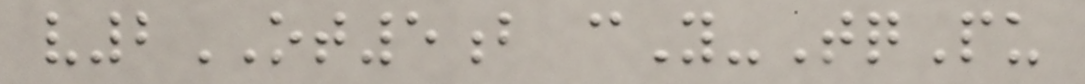v2OT5b cY-TqPu
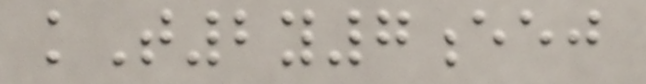kT2y7eej
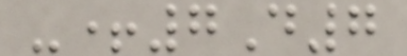-+7D7
